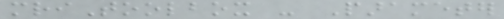mriToolbox - Parameter
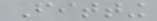Fitting
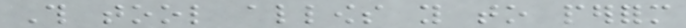This tool allows you to perform
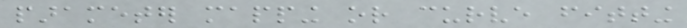parameter mapping or curve fitting
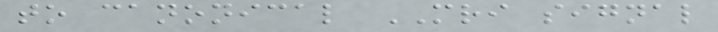to canonical MRI signal
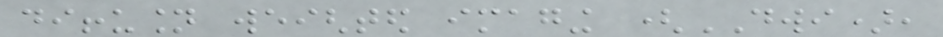diffusion weighted imaging (DWI),
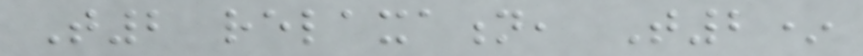T2 relaxation, T2*
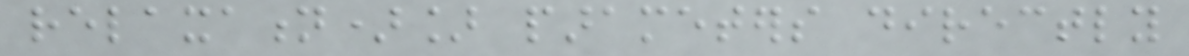relaxation)] parameters directly
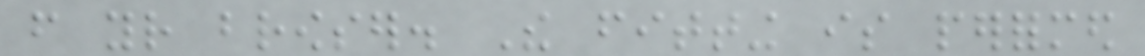from your browser. The fitting is performed
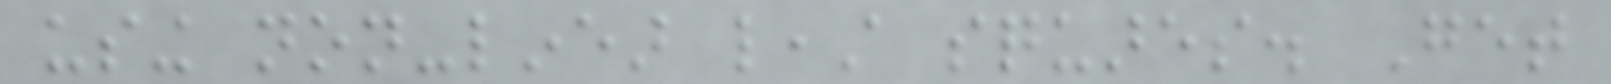using non-linear least squares. Get
